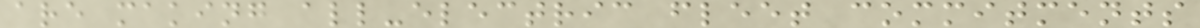are making all-electric fleet commitments
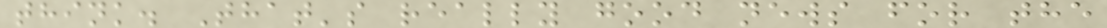think. That's really good news for the
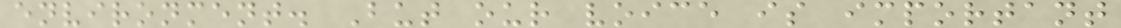environment. But our voice is important
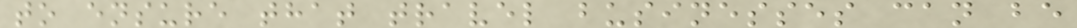to ensure that travel businesses can be
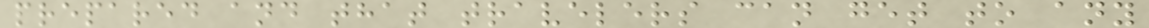prepared and that travelers can get to any
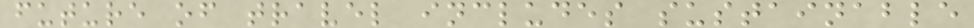future of travel includes sustainable
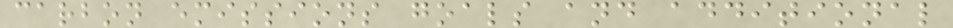carbon emissions goals and additional
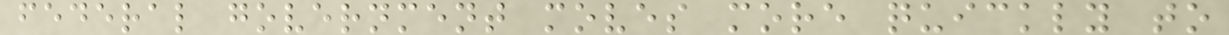federal government moves more quickly to
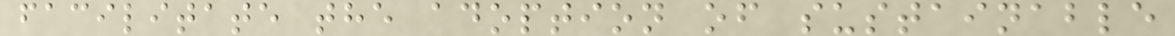facilitate the adoption of sustainable
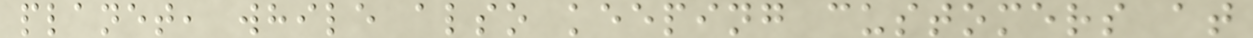planet, while also keeping customers at
